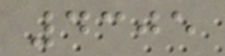4305
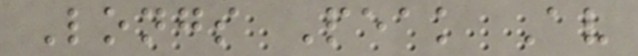Longs Peak Av
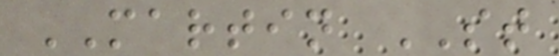MARTIN ST
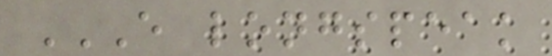E LONGSPEAK
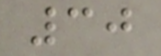30
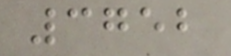3752
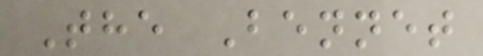The Bennet
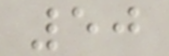50
